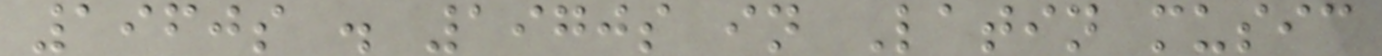1960s . 1970s in Latin music
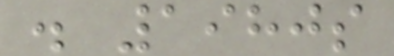. 1980s
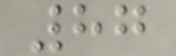87
